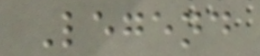Legend
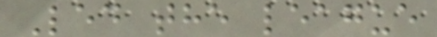Led the league
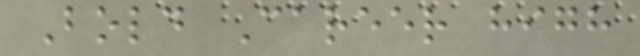Bold Career high
